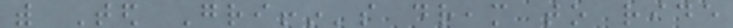with Ted Griffin's dream to ride
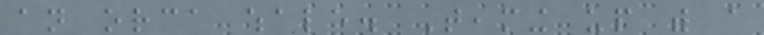an orca whale. Teaming up with a
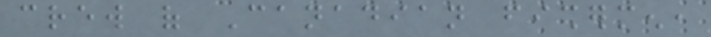crew of Canadian fishermen,
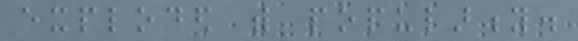exploded with popularity.
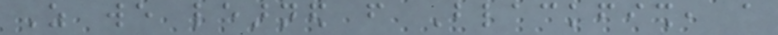As we learned from Blackfish, a
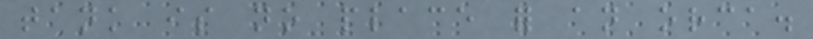tank is no place for an orca.
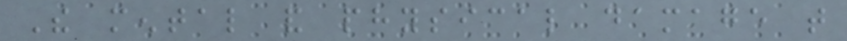The mental and physical damage that
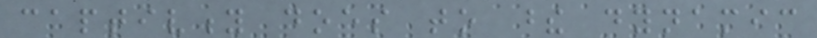captivity does to these dynamic
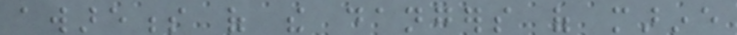awareness of the dangers of marine
